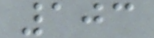103
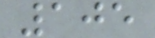105
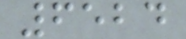6524
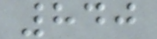840
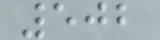502
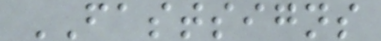FASTSIGNS
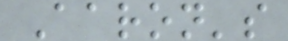Aaron's
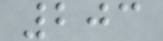203
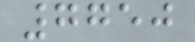7750
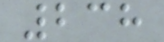238
